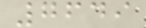7649
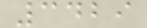3429
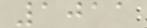1011
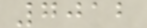7012
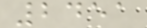2451
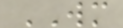WM
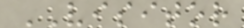VISITOR
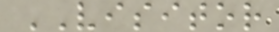VISITOR
